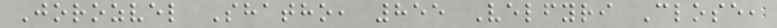Jorozvel Shatho, 855 Velfyri Close,
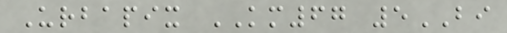Urbapix KM67 5BI
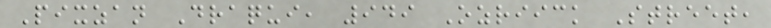Pixzan Draqui, 949 Ozriick Street,
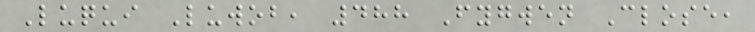Luqui Luwob, 488 Fygwen Close,
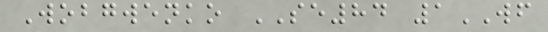Wobgwenko SE84 1WF
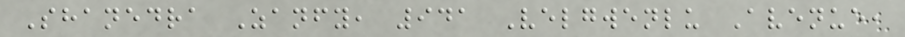Shanedra Zanfy, 941 Velgwenlu Avenue,
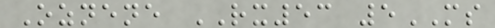Oznene RX53 5MS
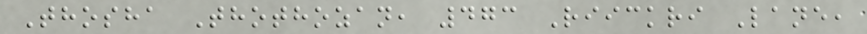Thosha Thothozan, 473 Riickri Lane,
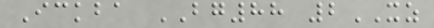Ickba BG88 2XZ
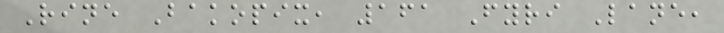Rine Bakopix, 161 Fyri Lane,
